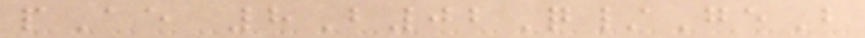pAe 8B02Q/GeB
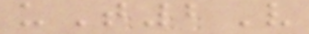uT2V
